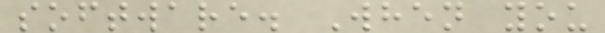software. When you
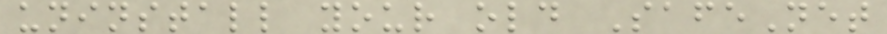uninstall your old SafeNet
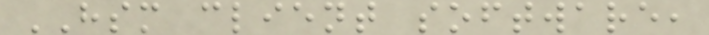HSM client software,
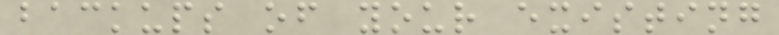backups of your existing
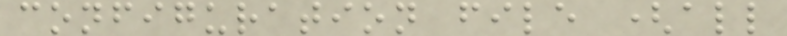configuration file (all
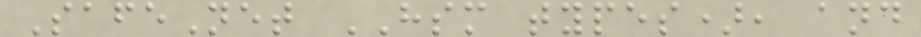SafeNet HSM types), and
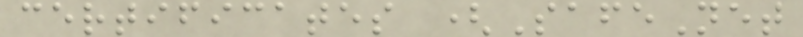certificates (SafeNet
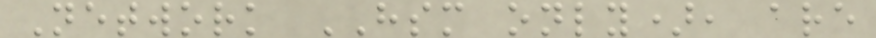Network HSM only), are
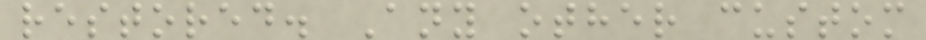restored. Any other custom
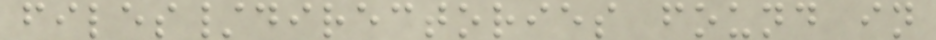files/directories found in
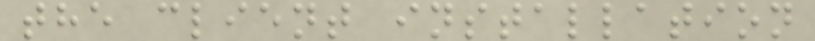the client installation
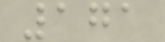171
